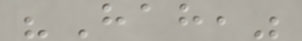"Hah,"
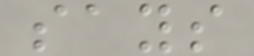says
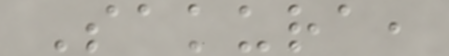Sakura,
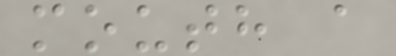mouth a
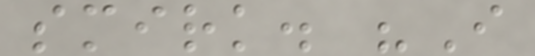smirk. "I
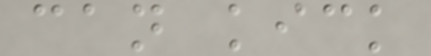can kick
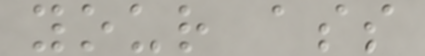your ass
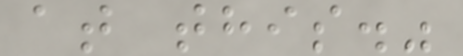at this."
